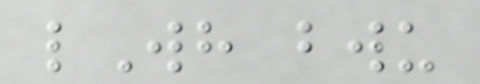lWh bwu
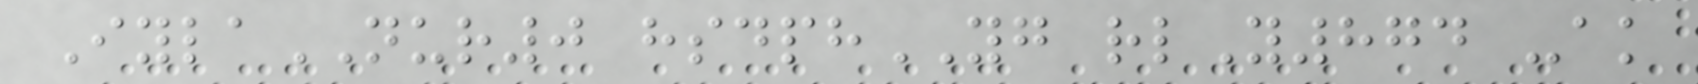IylaNUR0 hsdphYG rlY874 -ak
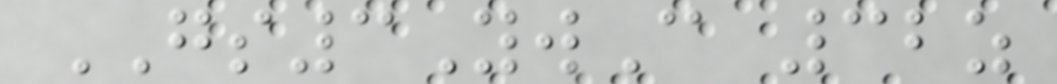GS3YwC 32z
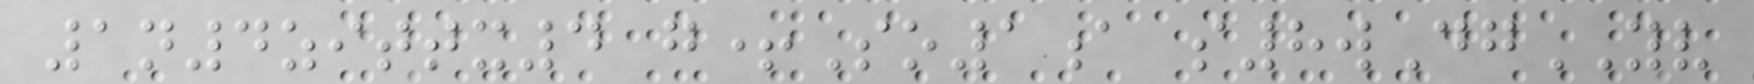1n4zittx4 g+So1a s8wDgYV
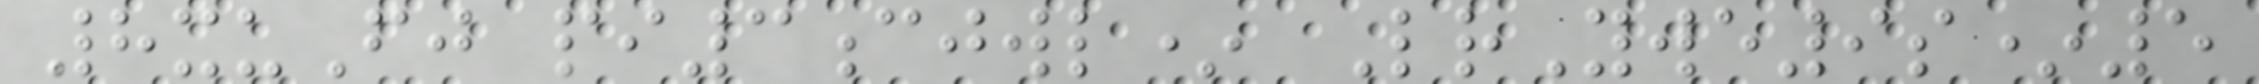8xuFj pi3cjwl* LrYwe9s*5
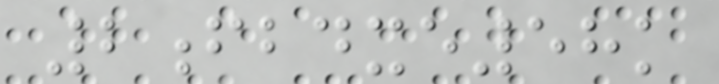2fbdxe58k
